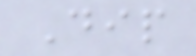Dip
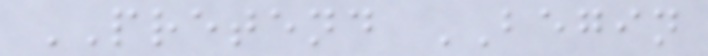PRETEND BEGIN
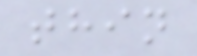thin
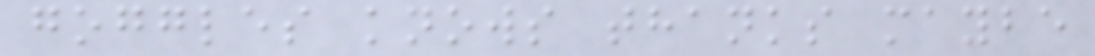goggles knows thanks maybe
